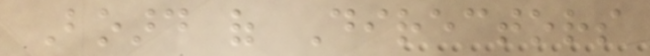Board of Directors
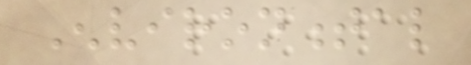Environmental
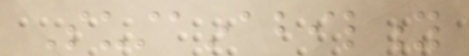Sustainability
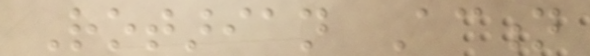Rotarian Action
